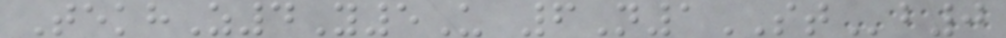TekhZ4Y5U 6N1STb0
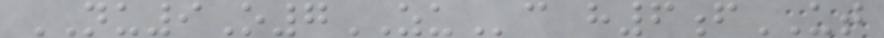NU9O7ZUc h6fUT
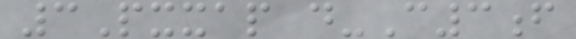3Pxxap d-C3f
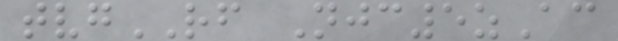tvgRF Njc5zAc
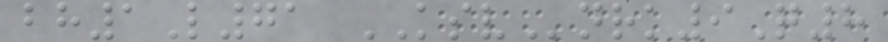bh1L71 KSVnrk9Q8
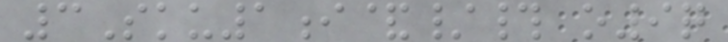3Sku1i&/# o9q
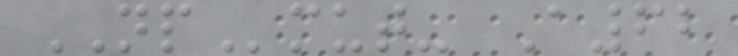NPmut- A62
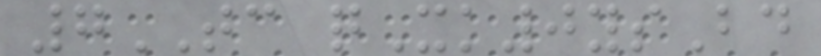7TC qXk0ysBd
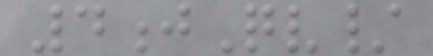4jQv/
